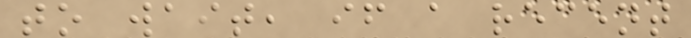to wait, if a recent
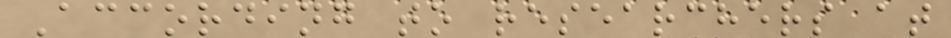According to researchers at
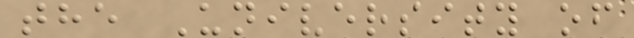the University of
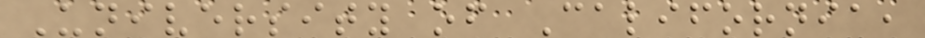University of California,
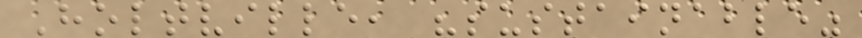Holtville, "sustainable"
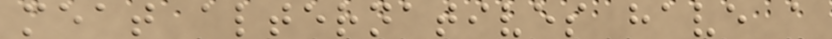meat alternatives have a
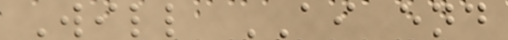Will AI end
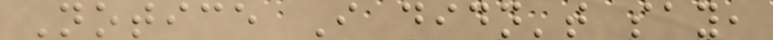Notice I didn't say,
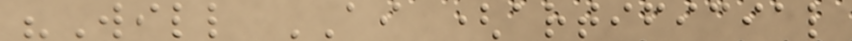"Will AI (artificial
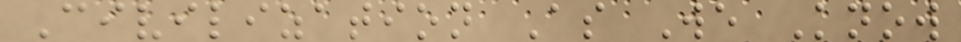Civilization As We Know
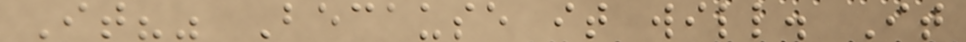It?" Because it will. It
